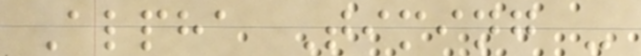Alpha Timing -
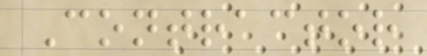Contractor
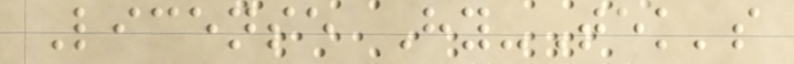License Hy-Tek's
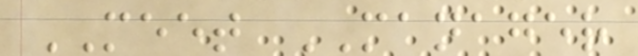MEET MANAGER
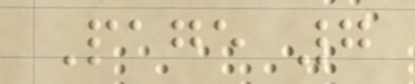Page 7
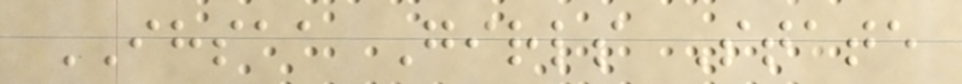IHSAA Girls State
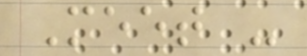Meet -
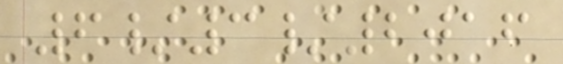6/3/2016
